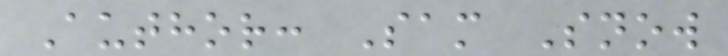Author: Sam Snow
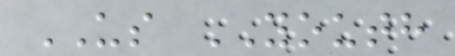US YOUTH
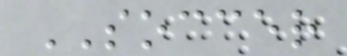SOCCER
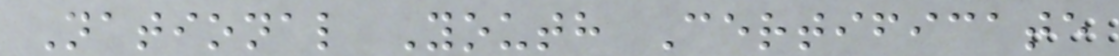National Youth Certificate
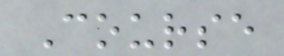Course
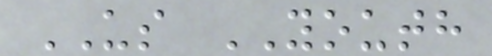US YOUTH
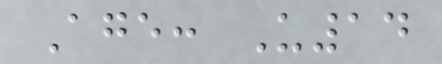Age: U14
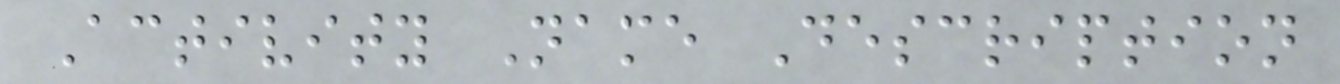Activity Name Description
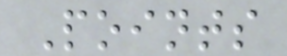Points
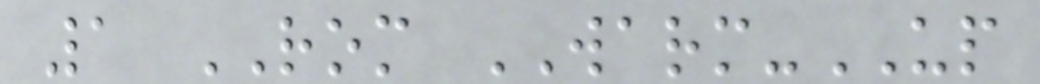1 ROM WARM-UP
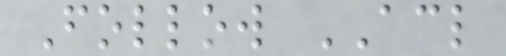Follow ACL
